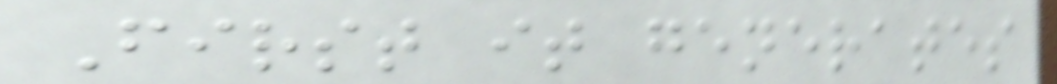First it generates
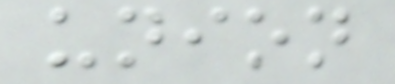union
